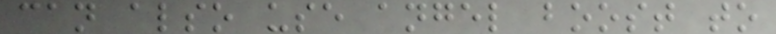can also use angel boost to
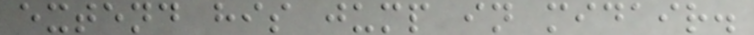extend his jump in midair.
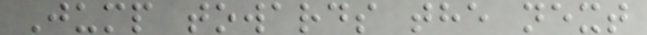Jump towards the next
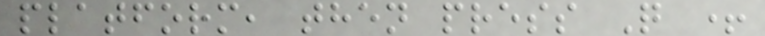platform, then press Q +
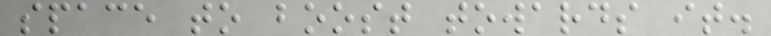space to boost towards it.
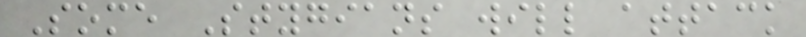Some Stygians will attack
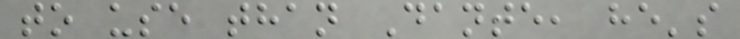to use than Dante, he's
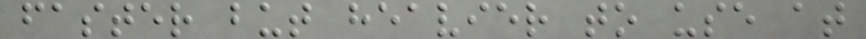faster but heavier to use at
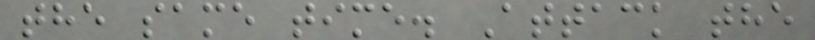the same time. Attack the
